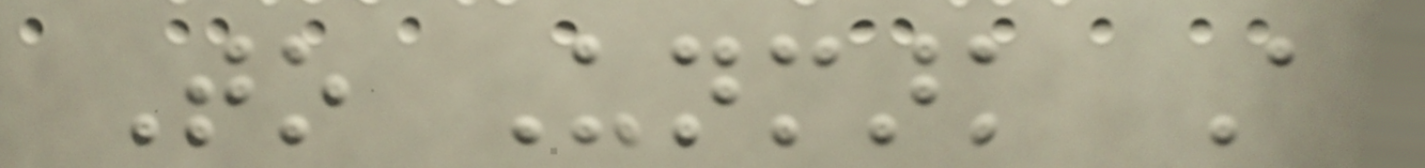To Unmark A
